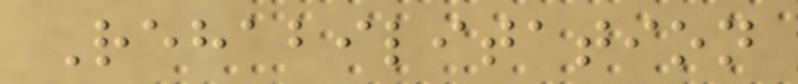Rehabilitation
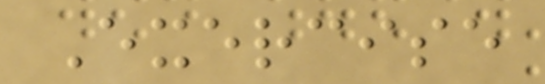Exercise
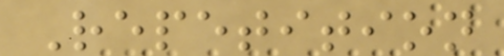Repetition
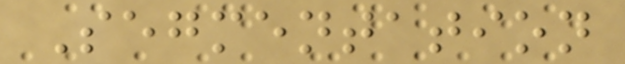Segmentation
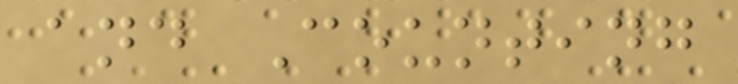and Counting
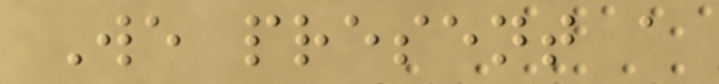We present a
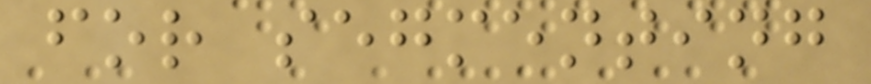for segmenting
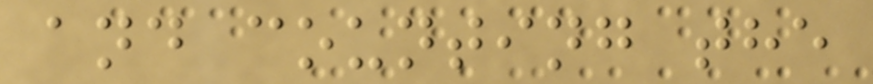and counting the
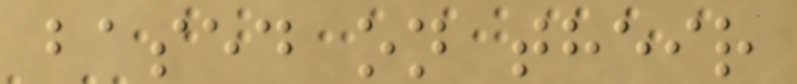based on their
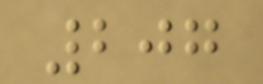207
